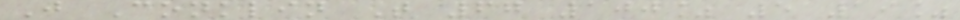J Conklin T 67 100% 5 19%
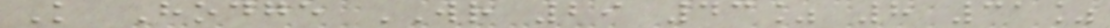K Hodge WR 29 43% 8 31%
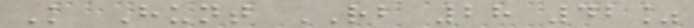K Hunt RB 28 42%
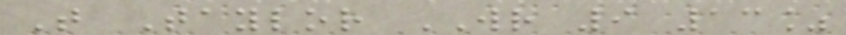T Taylor WR 9 13%
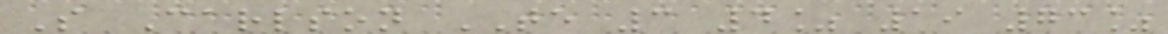S Carlson TE 3 4% 19 73%
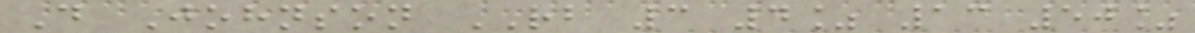D Johnson RB 3 4% 13 50%
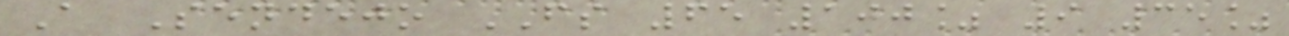A Sendejo FS 65 100% 9 35%
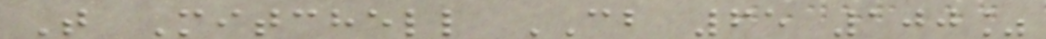T Mitchell CB 65 100%
